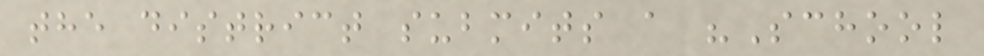the district submits a "School
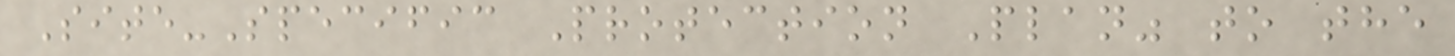Site-Specific Protection Plan" to the
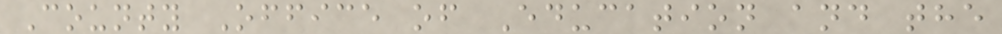County Office of Education and the
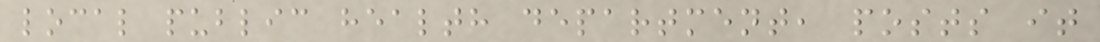local public health department, posts it
